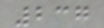237
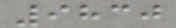9830
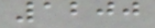1200
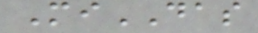MiDAS
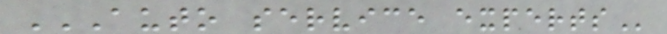AUTO SERVICE EXPERTS
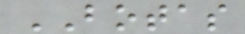BOTAS
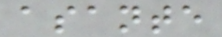asante
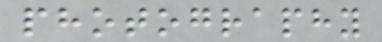photography
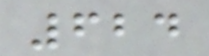624
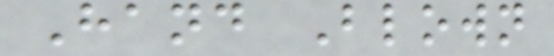Hand Blown
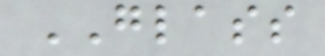GLASS
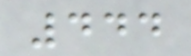444
